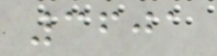3601
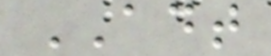ADT
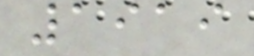1919
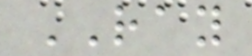RAY
